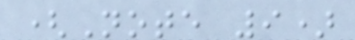(Note 9)
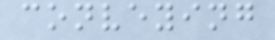conveying
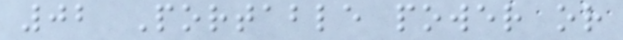02 Portable power or
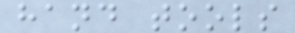hand tools
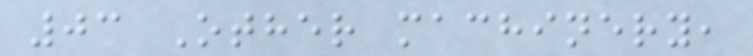03 Other machinery,
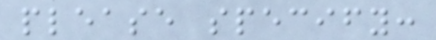please specify:
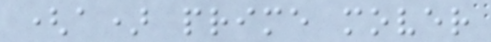(a) prime mover
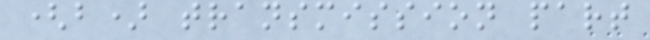(b) transmission part
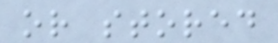or stored
